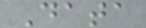Data
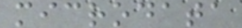microdata
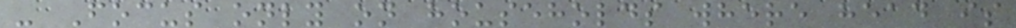- Focus only on households where head is
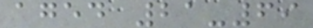aged 21-69
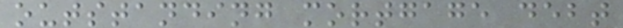outstanding mortgage debt
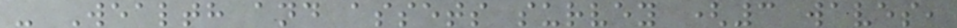- Wealth and assets survey (3 waves,
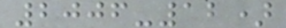2006-12)
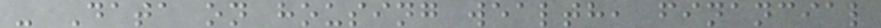- Data on housing wealth, financial
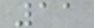11
